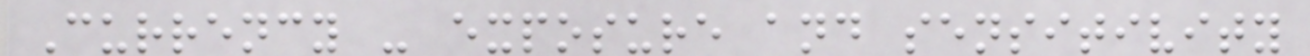Currency - exposure and sensitivity
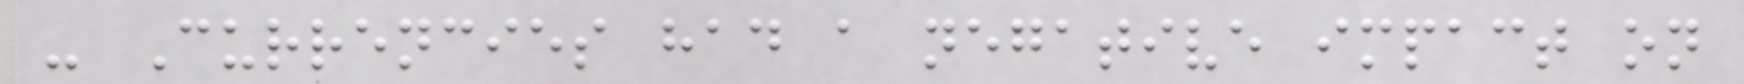- Currencies had a negative impact on
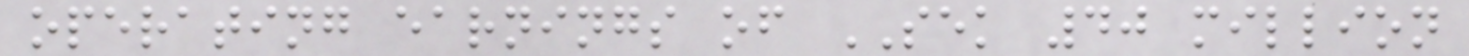operating earnings of SEK 40 million
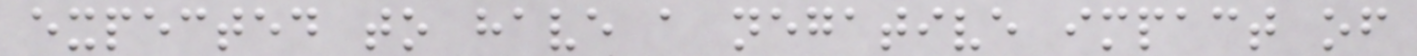expected to have a negative impact of
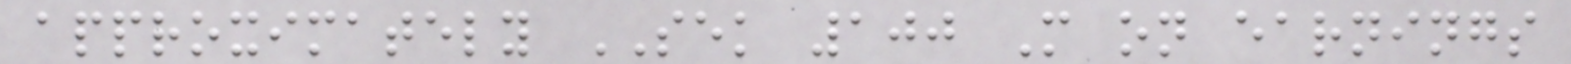approximately SEK 100 M on earnings
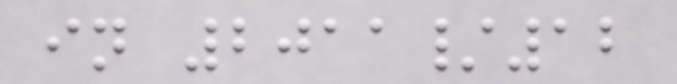in 2011/12
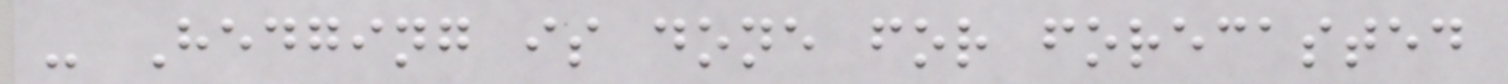- Hedging is done for forecasted
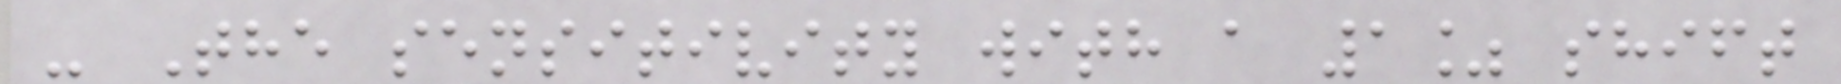- The sensitivity with a 1% shift
